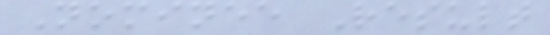Nominee Result
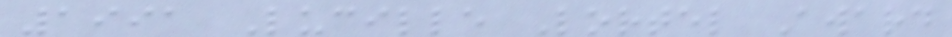1991 Lucille Lortel Award
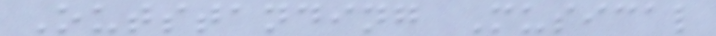Outstanding Musical
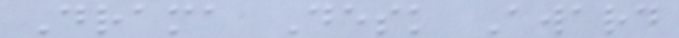Drama Desk Award
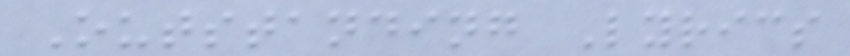Outstanding Lyrics
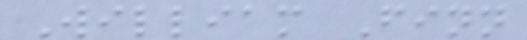William Finn
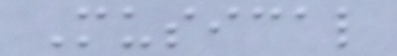Musical
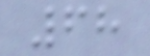68
